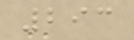293
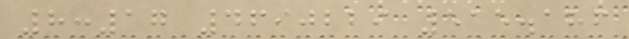8:17 4690229 515.186
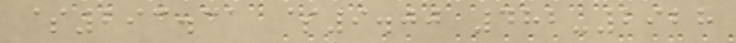$293.31 $9.00 482-2928
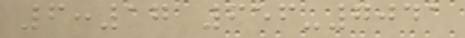6:17 656-7041
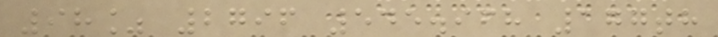98% 2796 545.968 177th
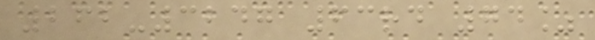262-3247 63rd 74%
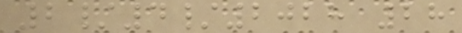2/4/2028 28
